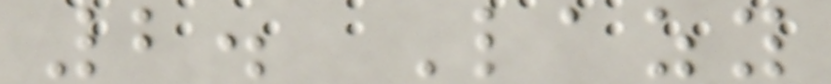2. Lazy
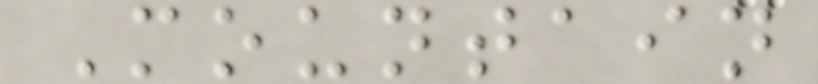Mountain
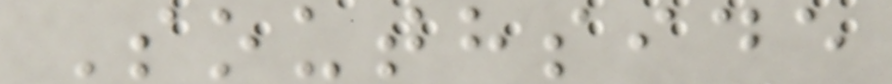Southside
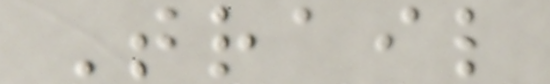Trail
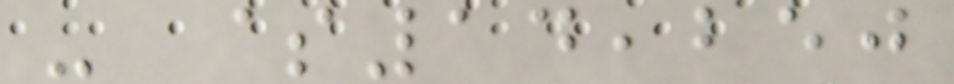- $14,250
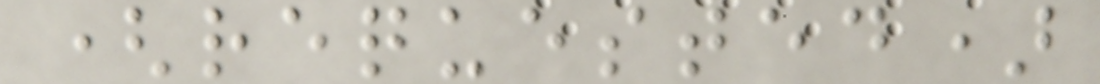(requested)
